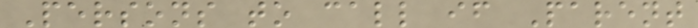Persons to call if Parent
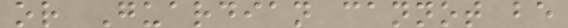or Guardian cannot be
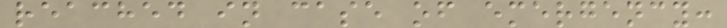reached in case of emergency:
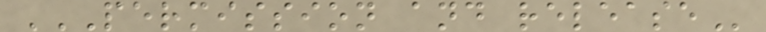PERMISSION AND RELEASE
